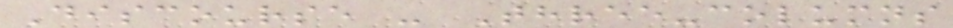Discourse - Three-columns
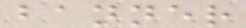banner
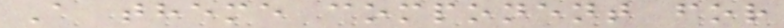A theme component for
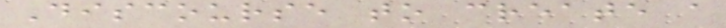Discourse to create a
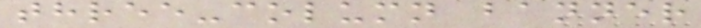three-column banner
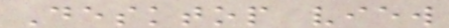Desktop view
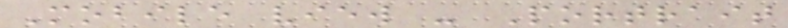Mobile view - Portrait
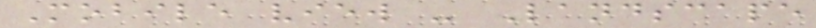Mobile view - Landscape
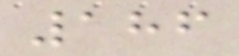186
